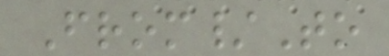From/To
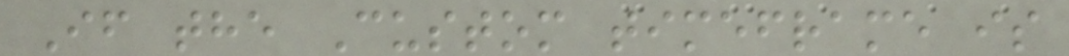If the Custom timeframe is
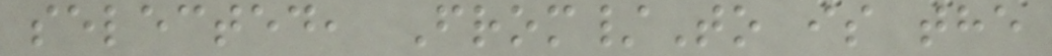selected, From/To is the
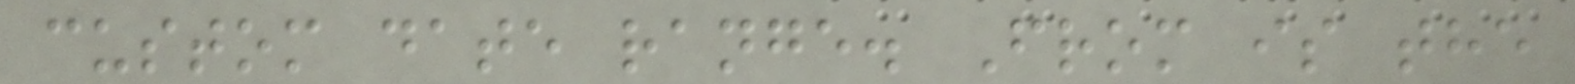custom date range. From is the
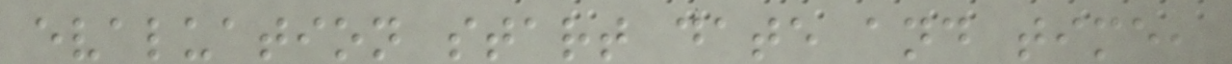evaluation start date and time,
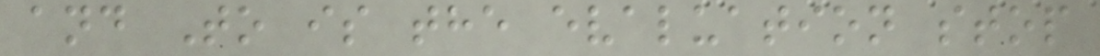and To is the evaluation stop
